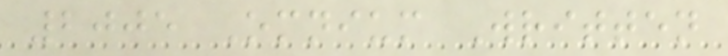2005 Omnium Written
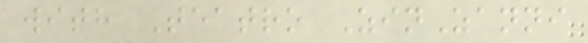with Teatro ZinZanni
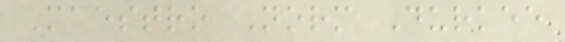Maestro Norm Durkee
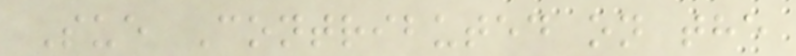Sue Contributed on the
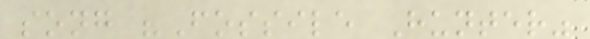song "Fossile Hunter"
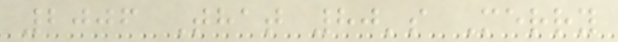2006 That 80's Merry
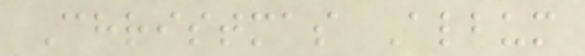Christmas Album
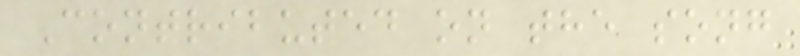Contributed on the song
